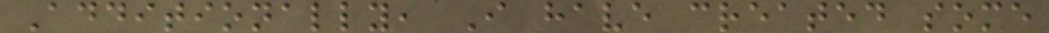Additionally, I have created some
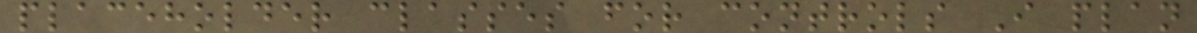placeholder classes for controls I plan
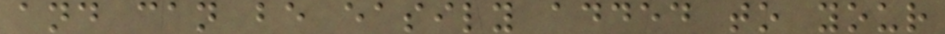and can be easily added to your
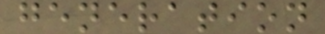generation
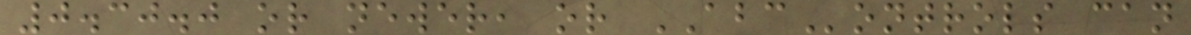0.30.0 or newer, or ABControls can
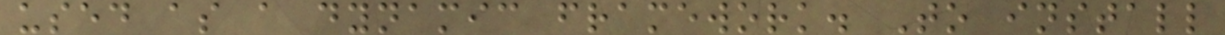used as a dynamic framework. To install
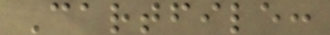Cartfile:
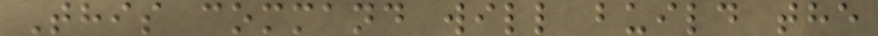This command will build the
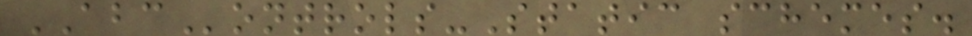ABControls-Static schemes.
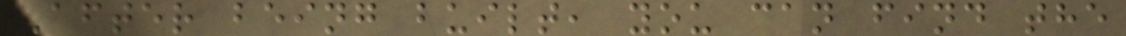After being built, you can find the
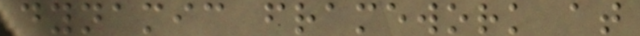dynamic framework at
